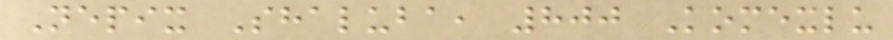Nepix Shaluba, 800 Komexlu
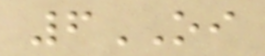6OI
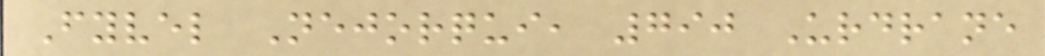Fyvel Nejorqui, 790 Urdrane
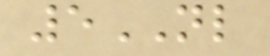5NL
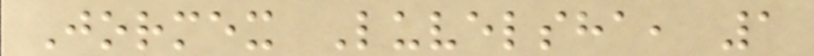Jormex Luvelsha, 1
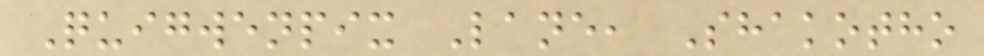Quigwenpix Lane, Shakotho
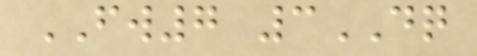FW7 3DQ
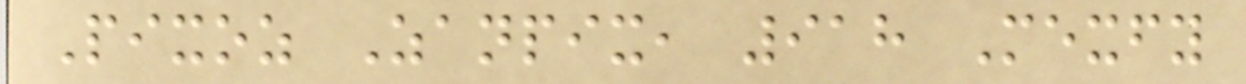Pixoz Zanpix, 918 Mexfy
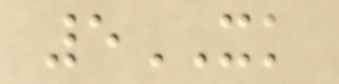5XK
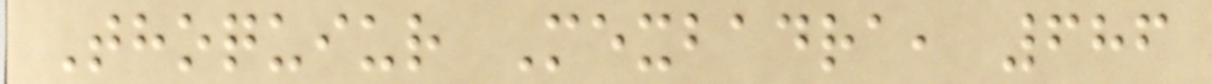Thoquiur Mexbadra, 686
